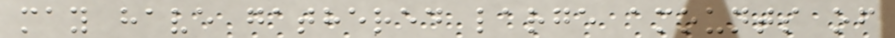may have gathered large amounts of
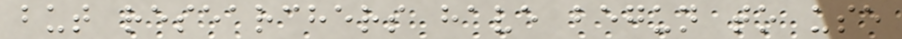but researchers have begun to use
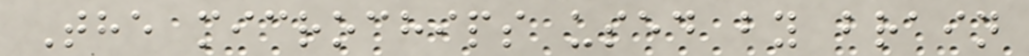The microchips used by brain
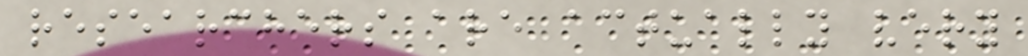researchers are actually very
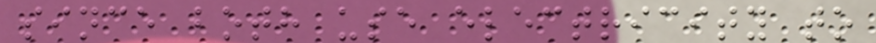since both use electricity to
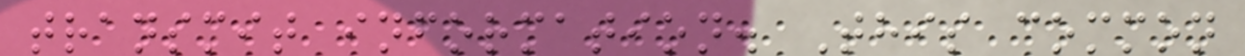transmit information. This common
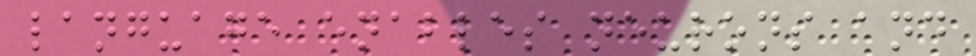language enables neurons and
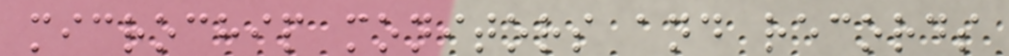microchip monitors and records
